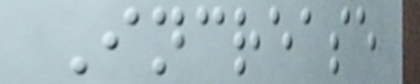Increase
